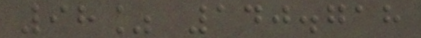98% 140.718
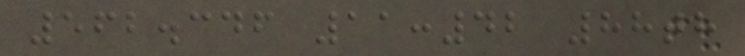562.346 11:42 88th
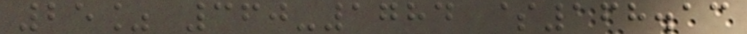25% 360-1784 $168.13
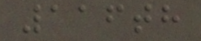116th
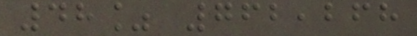48% 762,268
